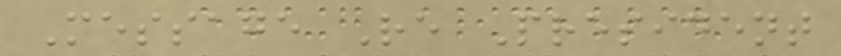Message Re President
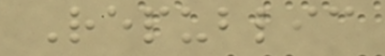Republic
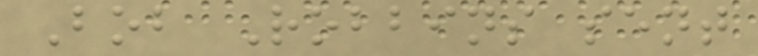Bob Robbins sent
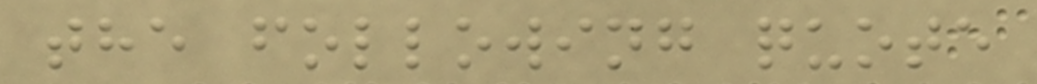the following quote
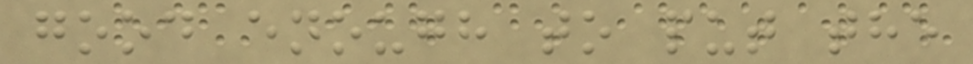good enough to put the
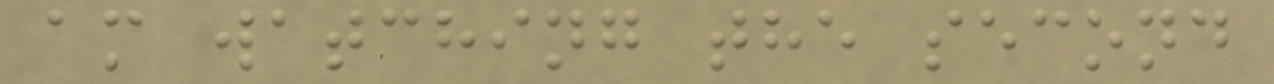am watching the second
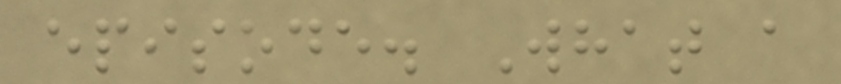episode. What a
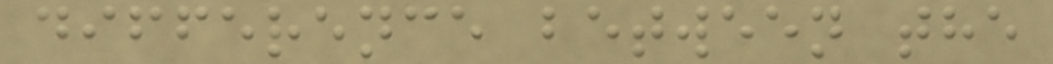difference between the
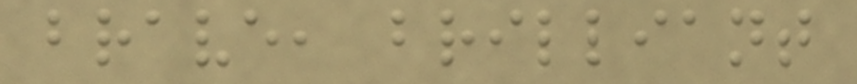brave, brilliant
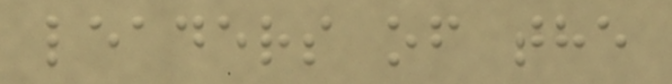leaders of the
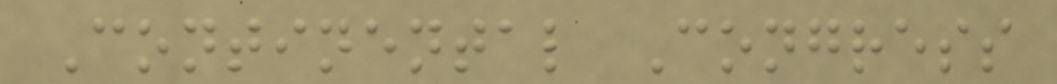Continental Congress
